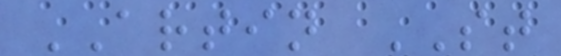ARTIN ST
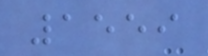1559
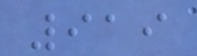919
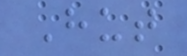Hut
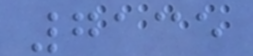7135
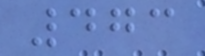473
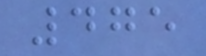475
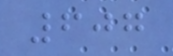607
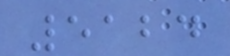5124
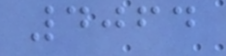4064
